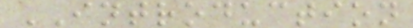INTRODUCTION
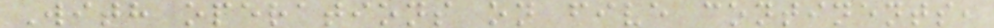With operations on five continents,
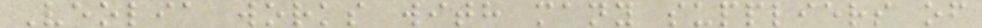Veolia works with many suppliers of
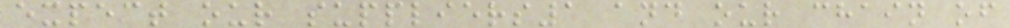expect our suppliers1 and our chain of
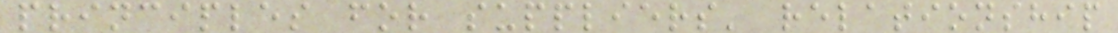principles for suppliers' relationship
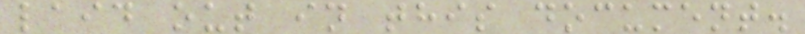laid out in this document.
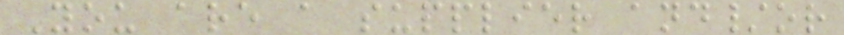You are a supplier and/or
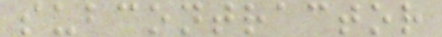subcontractor
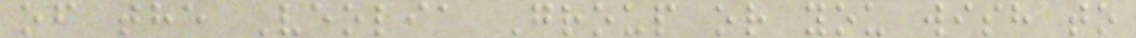of the Veolia Group or you wish to
